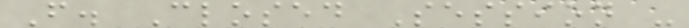F. Closed Session -
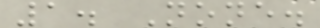1. None.
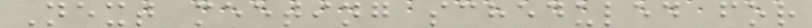Next meeting scheduled for
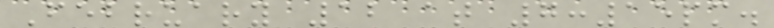February 12 at 7:15pm.
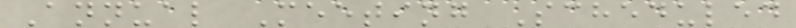Annual Meeting Scheduled
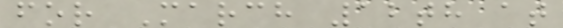for March 12th at
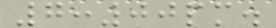7:00pm.
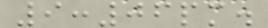9:06pm.
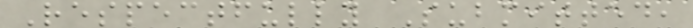Respectfully Submitted,
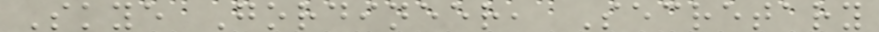Skye Gordineer, Secretary
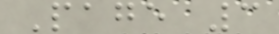Page 3
